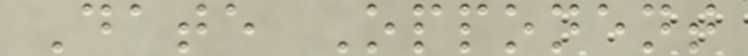Date Opponent
